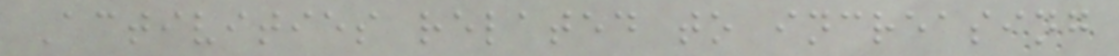Activities related to increasing
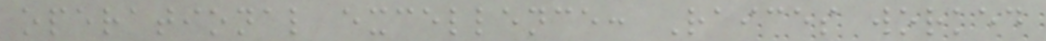operational excellence: Raices worked
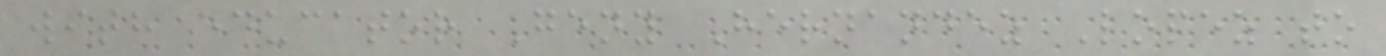with educator Geny Hernandez Lopez to
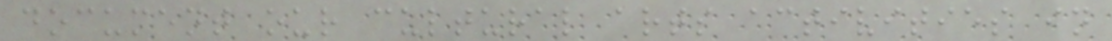document our cultural arts activities in
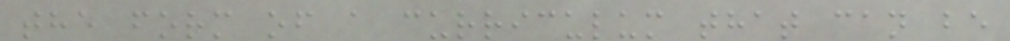the form of a curriculum that can be
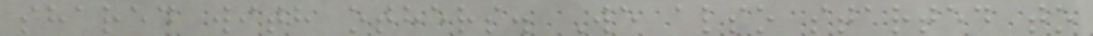shared with others. We also started to
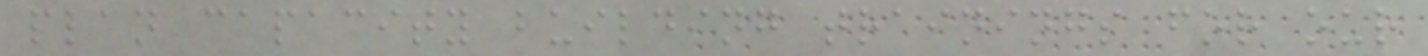plan capacity building trainings for our
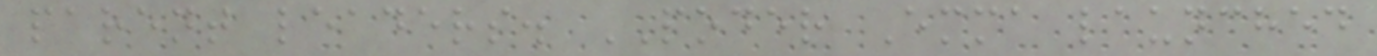parent leaders. PODER Emma launched
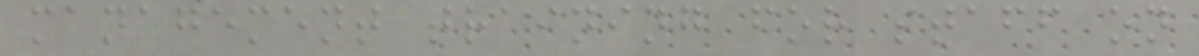management training for staff on
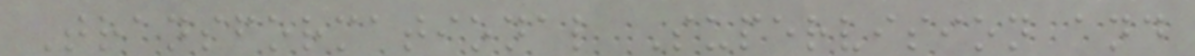Transformational Supervision and
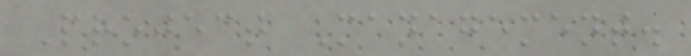Project Management.
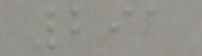291
